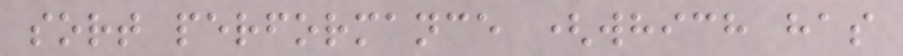sort performance (which has
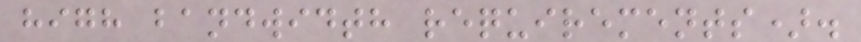high bandwidth requirements).
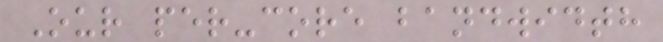Our per-core bandwidth
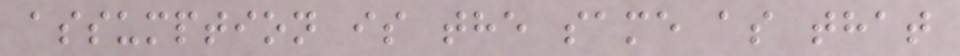assumption is the same as that
